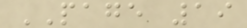PAGE 19
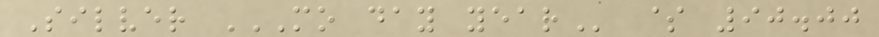Silver MO DAY YEAR $ 90.00
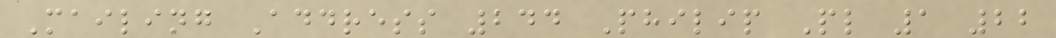Mailing Address 244 Philip Pl 1 22
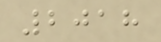2018
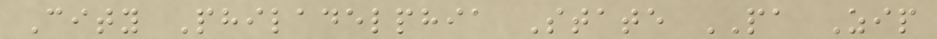City Philadelphia State PA Zip
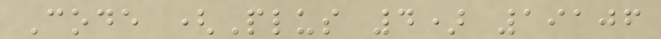Code (Plus 4) 19106
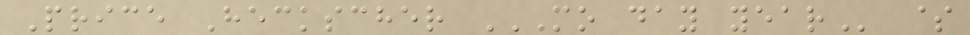Price Heckscher MO DAY YEAR $
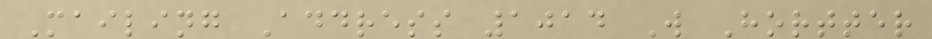Mailing Address 1014 W Hortter
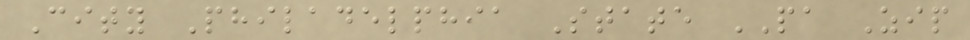City Philadelphia State PA Zip
